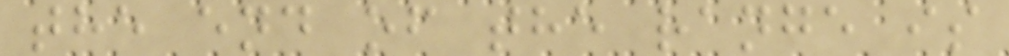the end of the range is
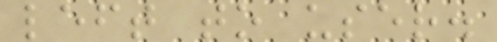left to user.
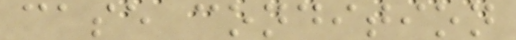case condition
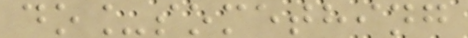do_something
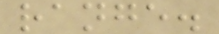range.
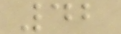42
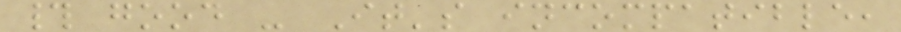# good - It's incompatible,
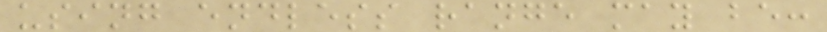using endless range may be:
